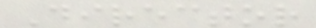Director
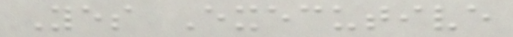Yes Executive
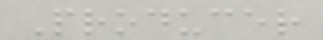Producer
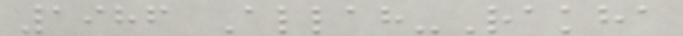1986 Allah-Rakha
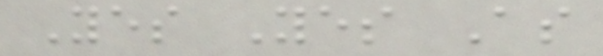Yes Yes As
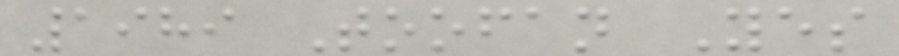1989 Toofan Yes
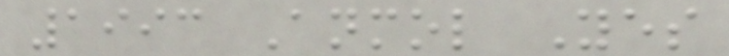1993 Anmol Yes
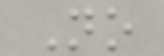No
